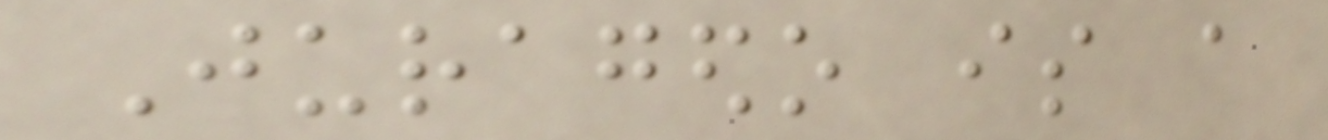Juragedo is a
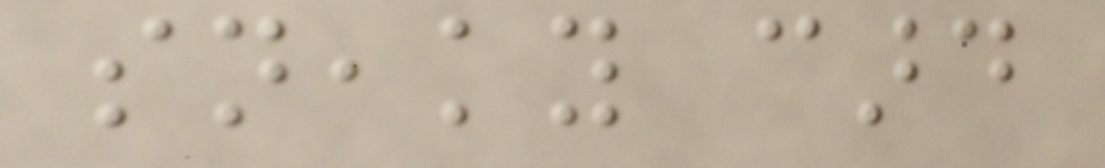sneaky card
